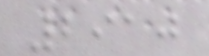2910
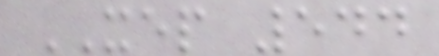XEP 544
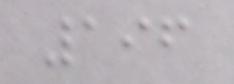196
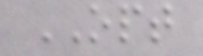OPT
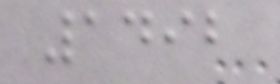1492
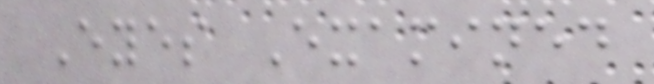Eyes Examined
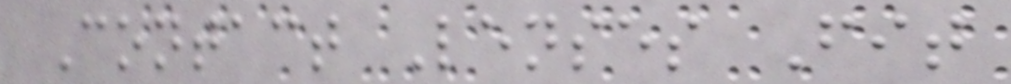Contact Lenses Fit
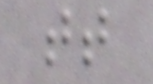tt
